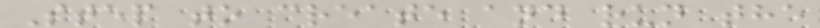Step to create and run the
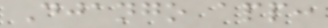Django app:
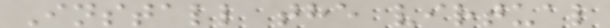Install the virtual
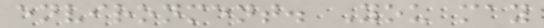environment. You may
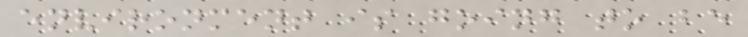environment is going to be
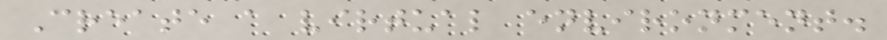Create a virtual environment.
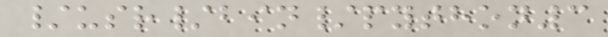/usr/bin/python3
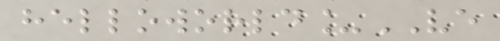helloworld_VE
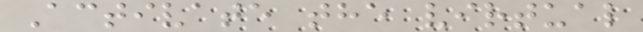Activate the virtual
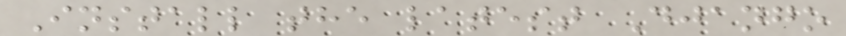Install the latest Django
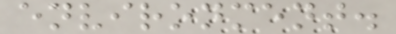environment.
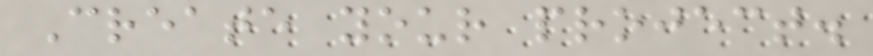Create your project.
